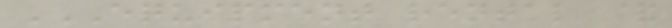EQUIPMENT RENTAL &
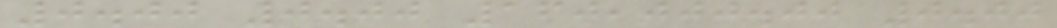0.00 0.00 160,000.00 0.00
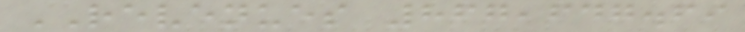REVENUES 867,647.69
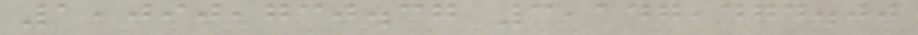1,090,730.37 3,147,474.00
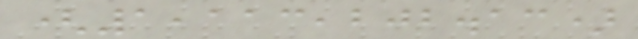(1,113,202.13)
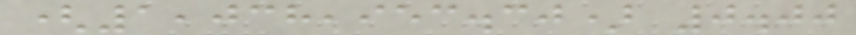(1,038,953.30) 0.00
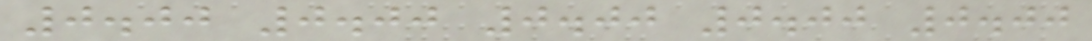0.00 0.00 0.00 0.00 0.00
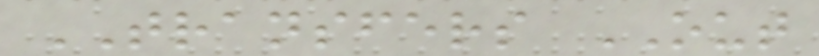TRANSFERS OUT
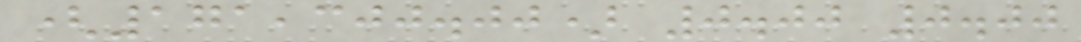(171,300.00) 0.00 0.00
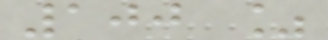100 %
